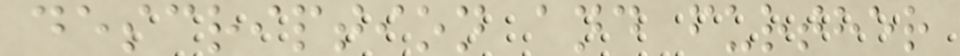description and further
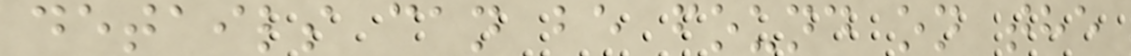details can be found on the
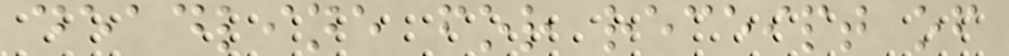deadline for receipt of
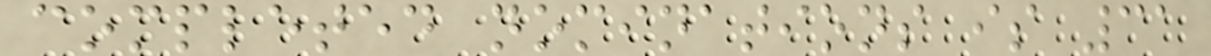completed nominations is 31
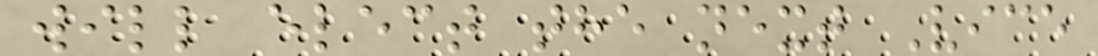will elect the next Vice
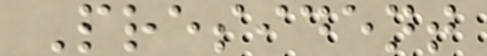President
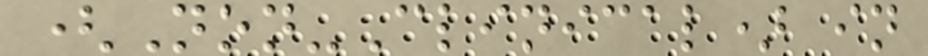(Non-Clinical) in
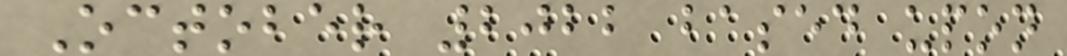October 2022 based upon
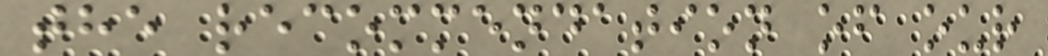the recommendation of our
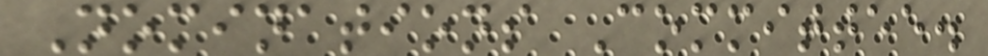Nominations Committee.
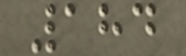184
